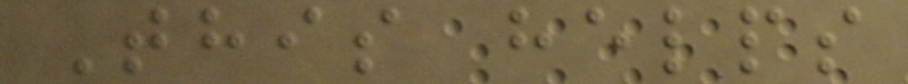This helps
